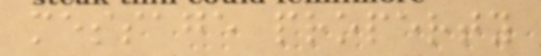message property
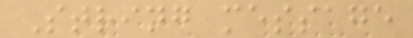String message
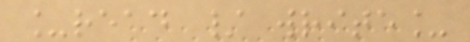_read / write_
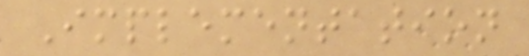Implementation
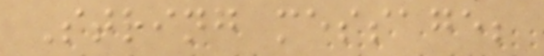String message;
